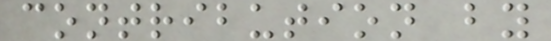contribution by
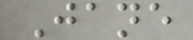Jane
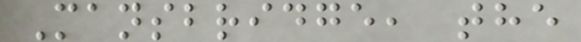Mansbridge, the
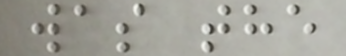was the
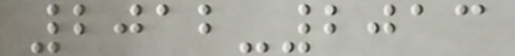2012-2013
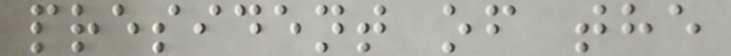president of the
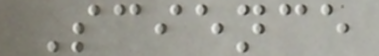Science
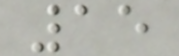15
